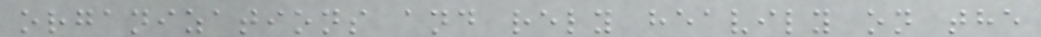organizations and rely heavily on the
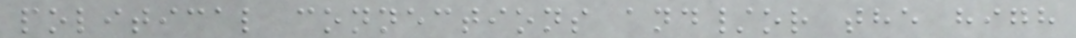political connections and/or the high
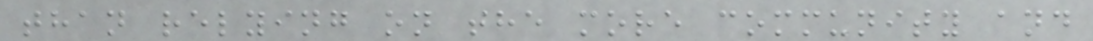than relying on the more community and
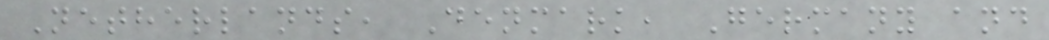Netherlands, Denmark, Germany and
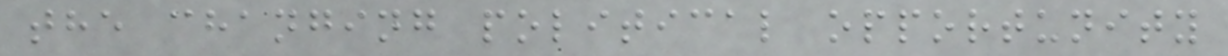the changing political opportunity
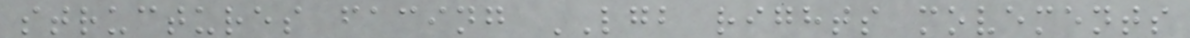structures facing LGB rights movements
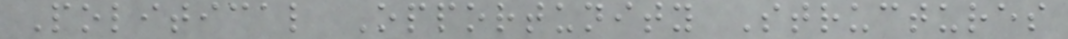Political Opportunity Structures
